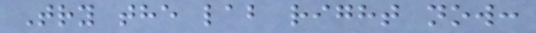Try the lab right now:
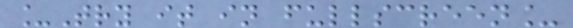_Try it in fullscreen_
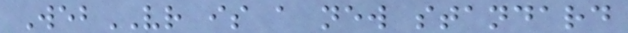WebVR is a new standard
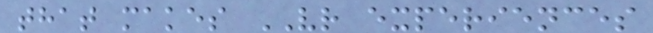that makes VR experiences
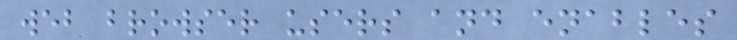web browser users and enables
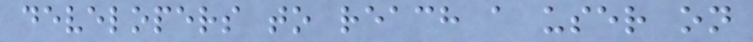developers to reach a user on
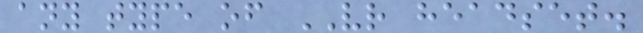any type of VR headset.
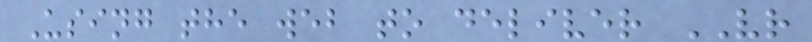Using the web to deliver VR
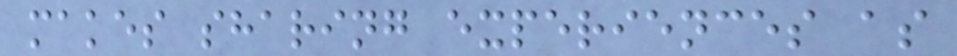makes sharing experiences as
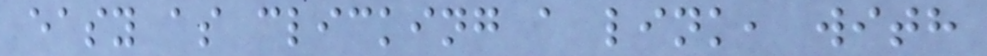easy as clicking a link, with
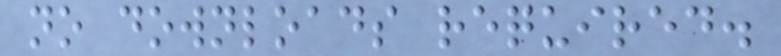no downloads required.
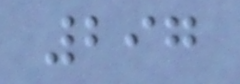297
